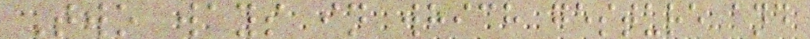Two ways in which gesture and
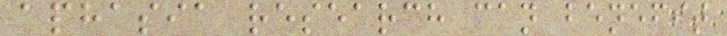aphasia research can benefit
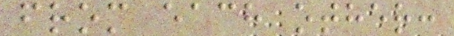from each other:
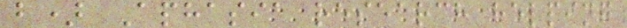b) Aphasia research helping
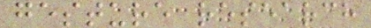gesture research
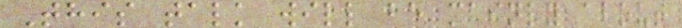This talk will be mainly about
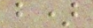b)
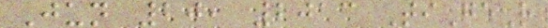Jun 20, 2013 TiGeR
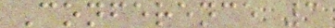Conference 3
